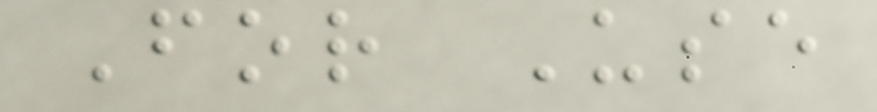For Use
